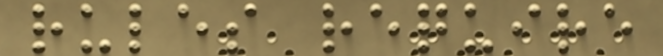rules require
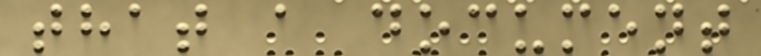that a document
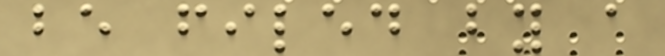be filed by a
